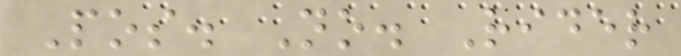Pos. No. Rider
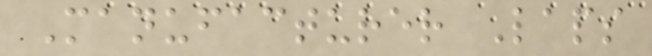Manufacturer Laps
